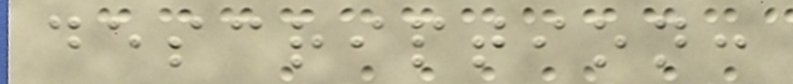description:
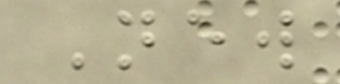New
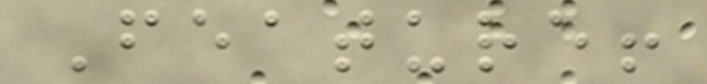Feature!
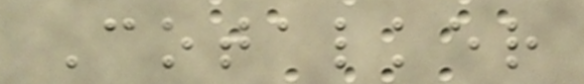Cotalker
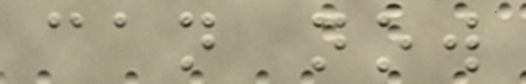can now
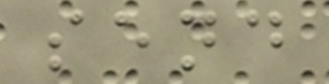send
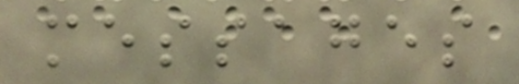messages
